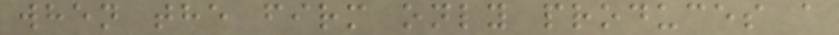when the firm only produces a
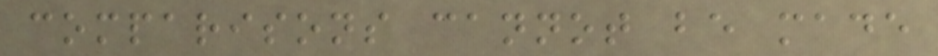comparisons cannot be made
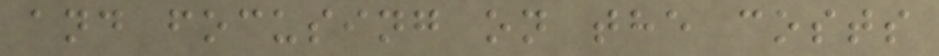and focusing on the costs
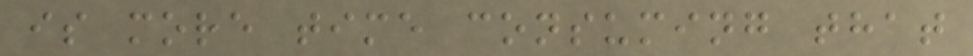is more time consuming that
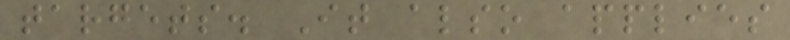targets. It also applies
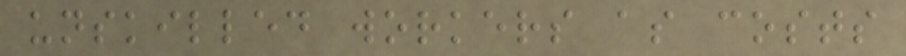unskilled workers as costs
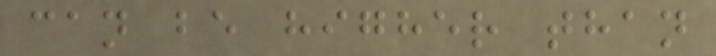can be higher than
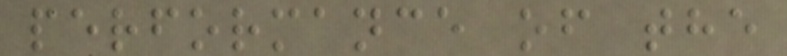performance of the
